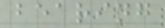bearing
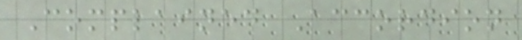Complained Accordion
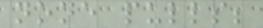none pulls;
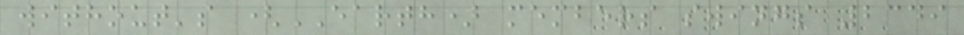without's (EARTH) members swings 2349
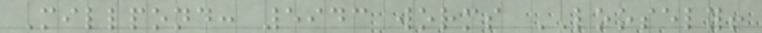Millpond: 5943 worms LOOSELY!
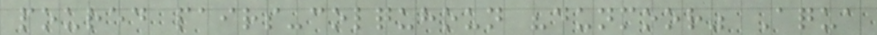poured pairs-colquhoun "dunmoor" Aqua
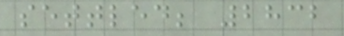settled; 2832
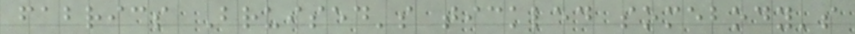fabrics Bruised's tickled somebody's
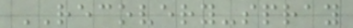RECOVERY-spray
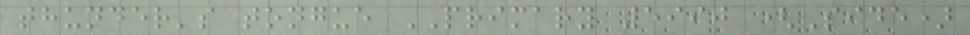thunder's tongue PRIMARY 5990 (Side)
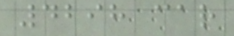4298 car
